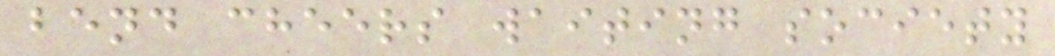bend cheers waiting society
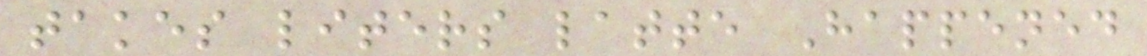takes liters latte Happened
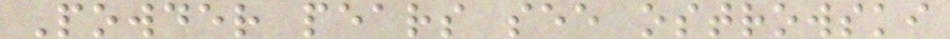Powder pears see ostrowski
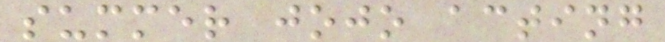summer jojo acting
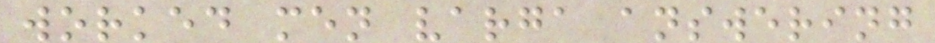worked men varga answering
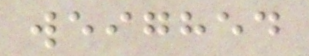weighed
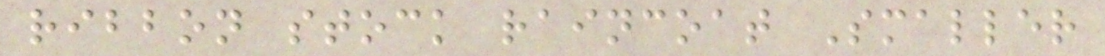ribbon stock raincoat Smaller
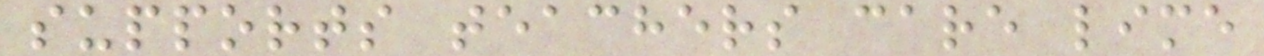supports teachers care lime
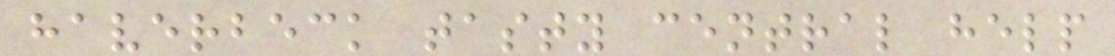haverbeck tasty central help
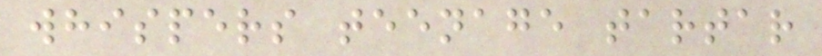whispers teenage tartar
